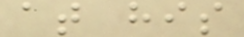at his
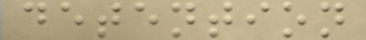detention
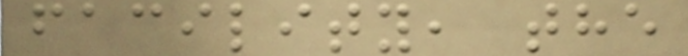facility, the
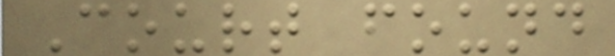Court found
